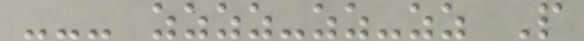--- zzzz-zz-zz P
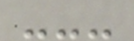---
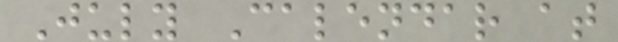July Calendar at
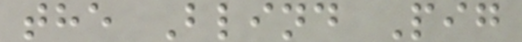the Blind Pig
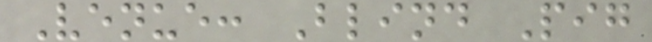Venue: Blind Pig
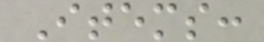Items:
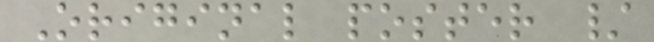Original poster /
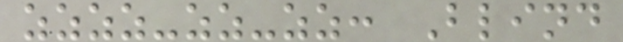zzzz-zz-zz: Blind
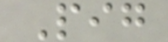Pig
